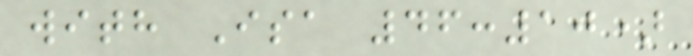with Isa 46:10)
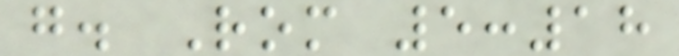g. Rom 5:18
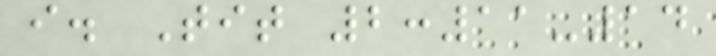i. Tit 2:11-14
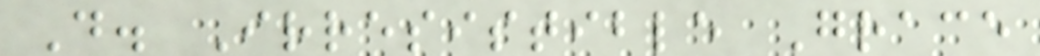D. Irresistible Grace
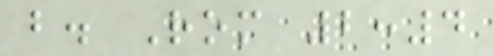b. Rom 2:4
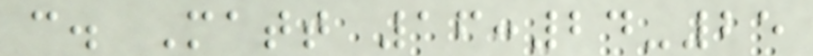c. Matt 16:24-25
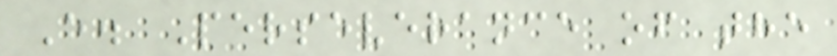E. Perseverance of the
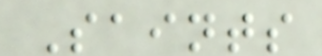Saints
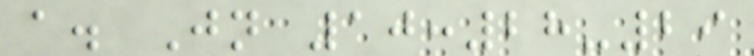a. Jn 10:28-29
